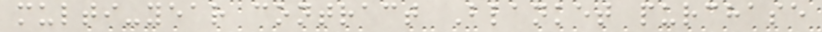multi-year contract Blanket purchase
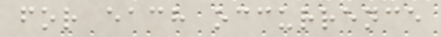for each occurrence
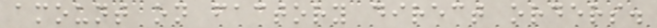amount on factory direct orders.
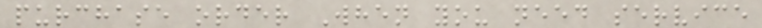purchase order When you need service
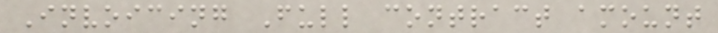Invoicing Full contract amount
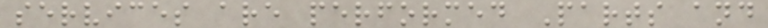services are performed Parts and
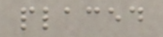placed
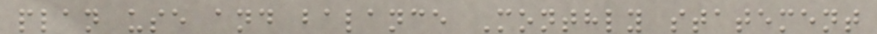plan use and balance Monthly statement
